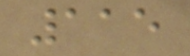115
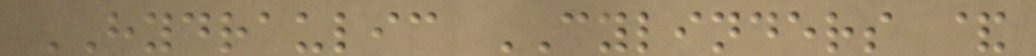HYDRAULIC CYLINDERS &
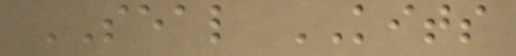SEAL KITS
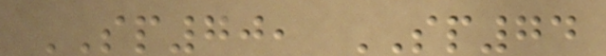SP70, SP74
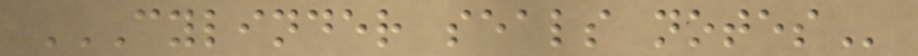CYLINDER SEALS NOTES
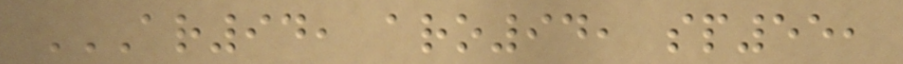AR94, ARO94, SP55,
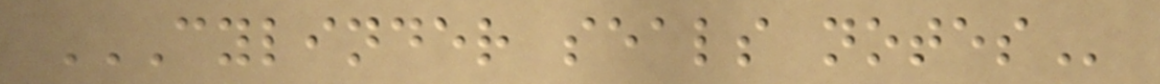CYLINDER SEALS NOTES
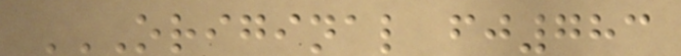ORIGINAL FJ783
